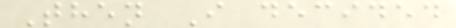Then I decided
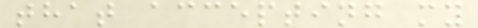that accepting my
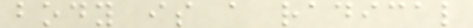body is a radical
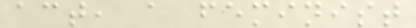act, a feminist
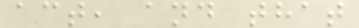act, and that
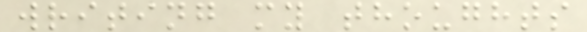writing my thoughts
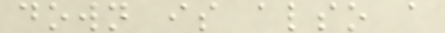down is also a
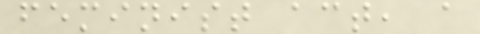feminist act, a
